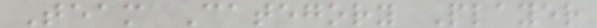Team Category Player
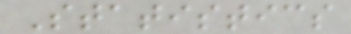Statistics
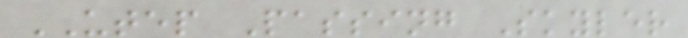UTEP Passing Skyler
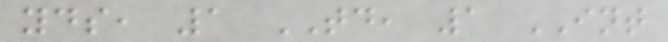yds, 1 TD, 1 INT
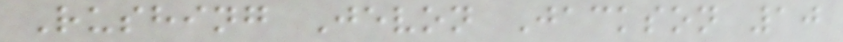Rushing Jevon Jackson 10
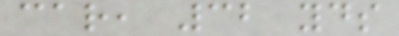car, 32 yds
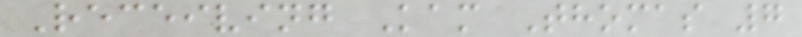Receiving Kam Thomas 7
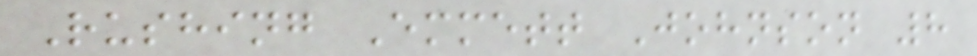Rushing Emmett Johnson 8
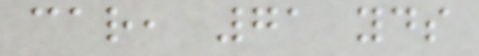car, 71 yds
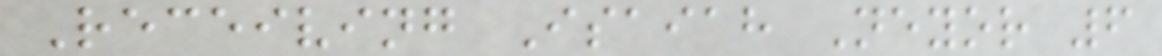Receiving Isaiah Neyor 6
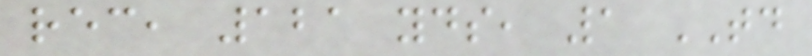rec, 121 yds, 1 TD
